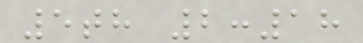5th 2:18
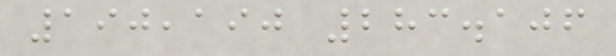190,190 283.106
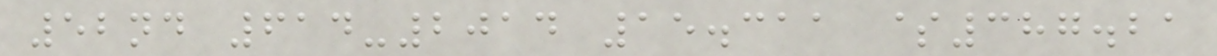52nd 614-2014 15.311 $387.21
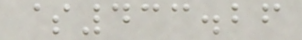$433.26
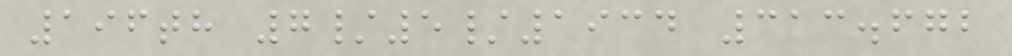196th 7/5/1934 313.672
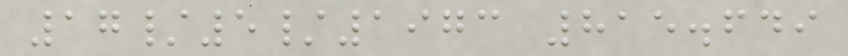17/5/1973 815.649
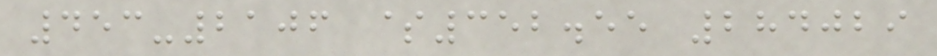453-2106 $352.55 284029
